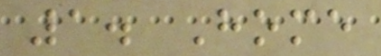1. Home
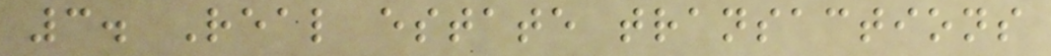3. Real estate transactions
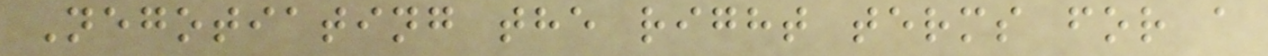Negotiating the right terms for a
